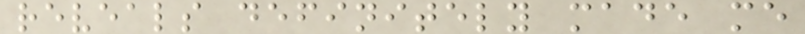reveals definitely made me
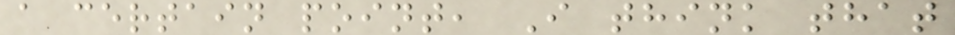a certain point, I think that
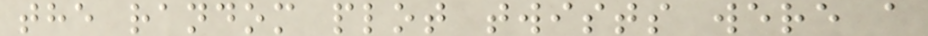the random plot twists were a
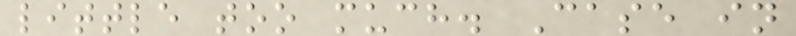little too much. Case in
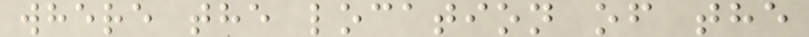where the location of the
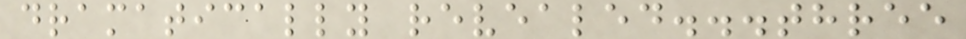dramatically revealed...three
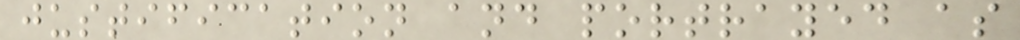justification and portrayed as
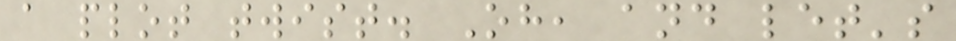a plot twist. Oh, and let's
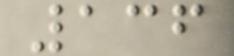136
